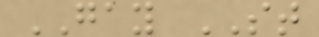GAY ST
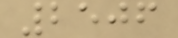2506
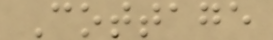Cottage
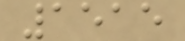1515
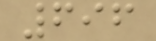696
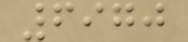6970
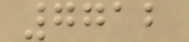7712
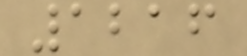1216
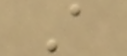A
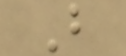B
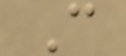C
